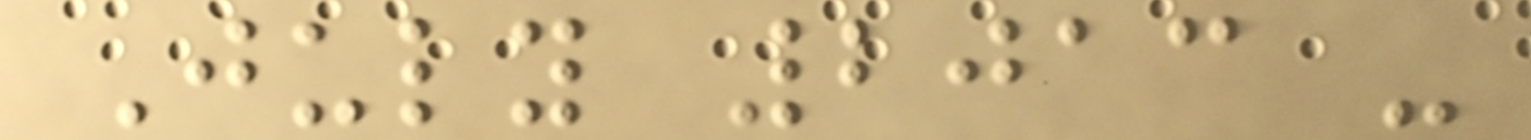July 2013 -
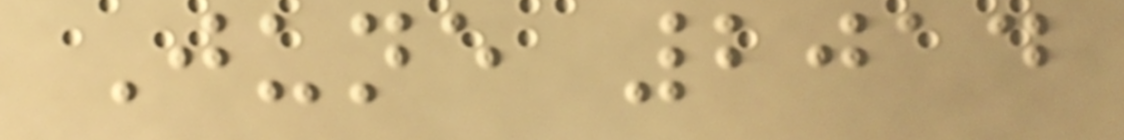June 2014
